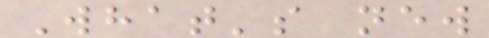What's new
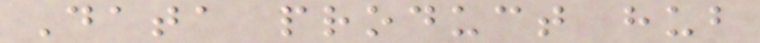Data product hub
